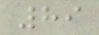89
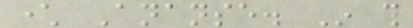character Ananse. In this
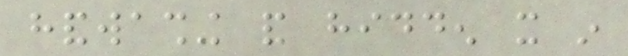handwashing and hidden it in
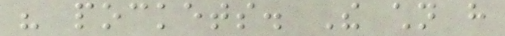his pockets. The children have
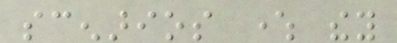scenarios where they
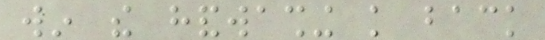win the handwashing knowledge back
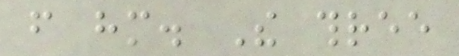from him. The three
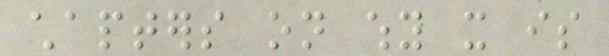chapters on why it is
